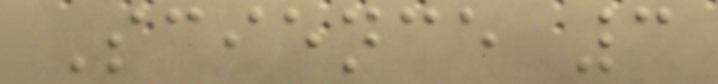Science 3
